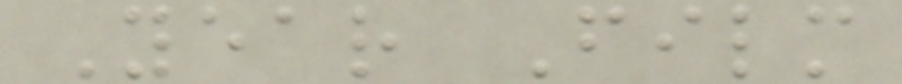Year Film
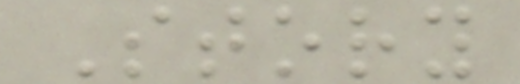Story
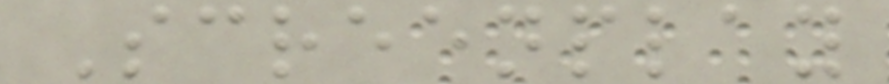Screenplay
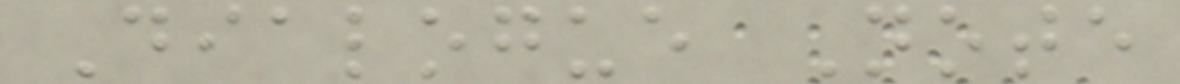Dialogue Note
